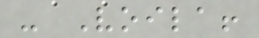- Voila!
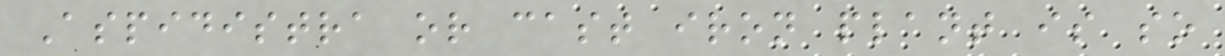Aspidistra or cast iron plant is so
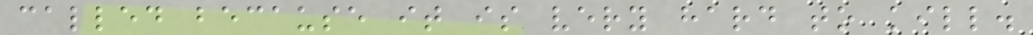called because it is very hard to kill.
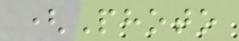(Photo
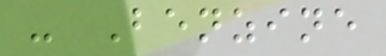- Benzine
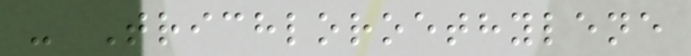- Trichloroethylene
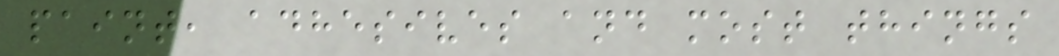paint, adhesives and most things
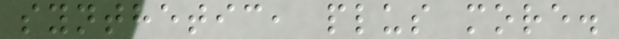synthetic, plus more.
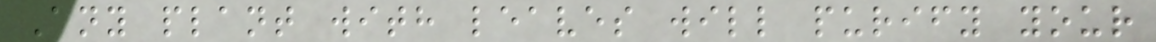Any plant with leaves will purify your
